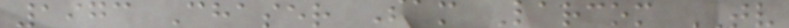1973 Chaser Sam Larcom TV
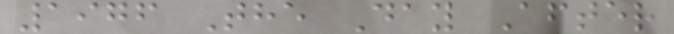1976 The Day After
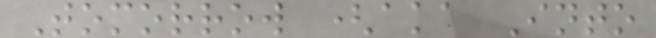Tomorrow (aka Into
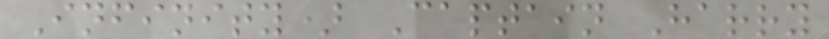Infinity) Captain Harry
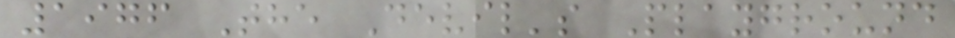1976 The Devil's Playground
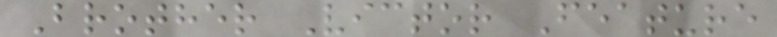Brother Victor Feature
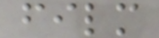film
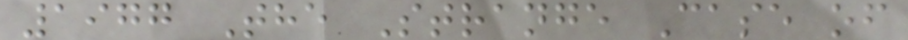1977 The Strange Case of
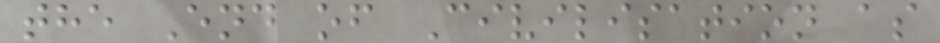the End of Civilisation as
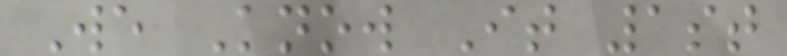We Know It 1st
